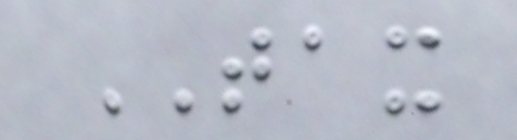TAX
